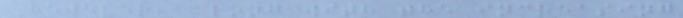However, along with the increasing
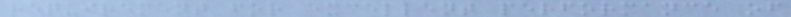requirement for excellent performance of
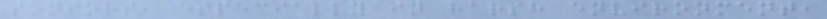sensors, especially in harsh environment,
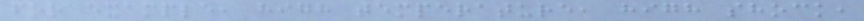for example, high temperature, high shock,
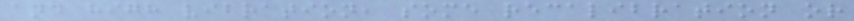and high vibration, some recalibration or
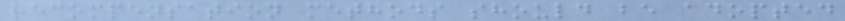recompensation methods should be adopted
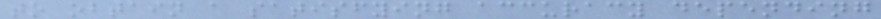to obtain a satisfying accuracy depending
